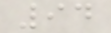94
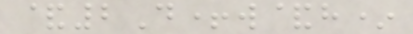&2D+w&h*
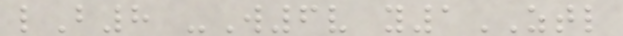lB8 -W6v y1ZTL
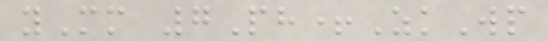yMm 7Ph+ZkWp
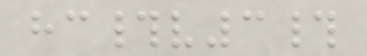hc#v3#
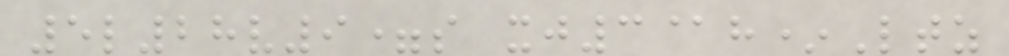5l28v9=s xj3@h*Ltz
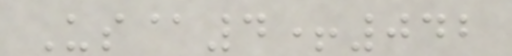Us@4+042
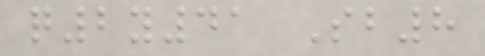q2y41 Sb8
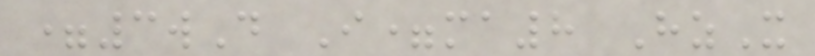=3wD I=ma8 HzX
